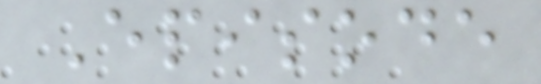Episode
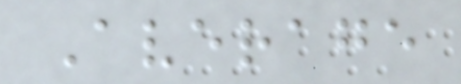Average
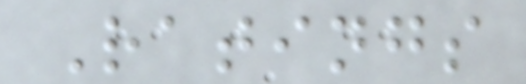Ratings
